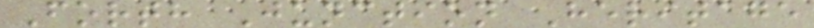Forth Junction Heritage
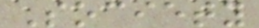Society
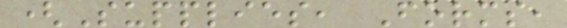(Supplies, Forms,
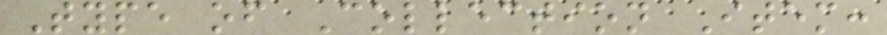Type of Collection Item:
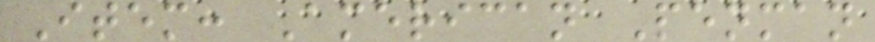Item: American Penman
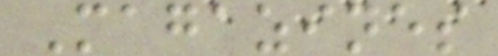Magazines
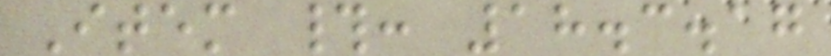Item #: 18.3.17
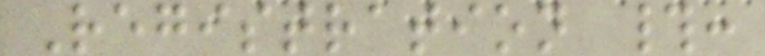Registration #:
